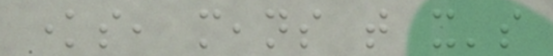knows, means that it's
